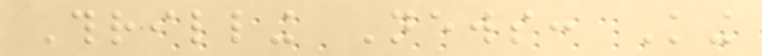Thrilling News: King
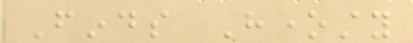Finds Honesty
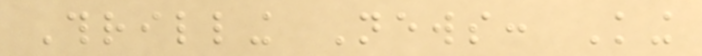Thrilling News: King
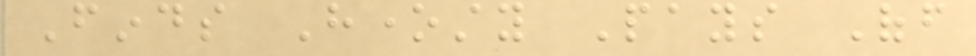Finds Honesty Pays Off
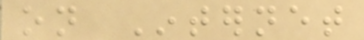on Internet
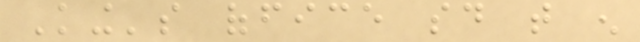King's office said that enough
